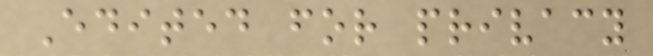Edited for privacy
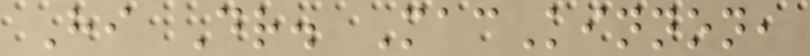Hi Dr. MacKinnon,
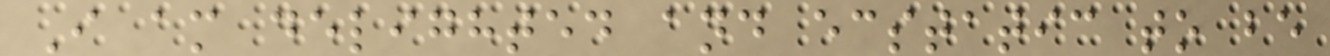I am delighted and ecstatic to be
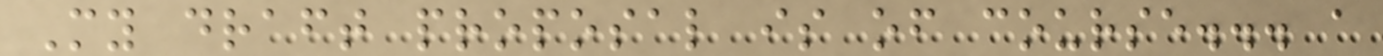My draft proposal is of course... a
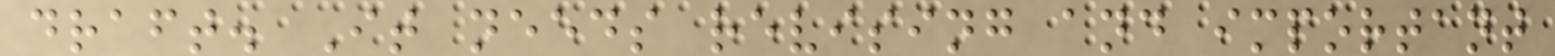draft. It needs revising and important
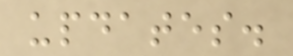updates.
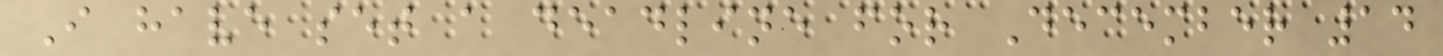I have set a deadline for December 14
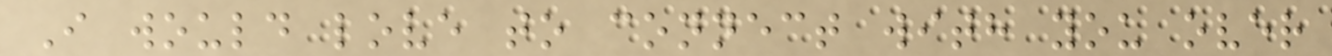I would love to connect with you over
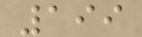199
